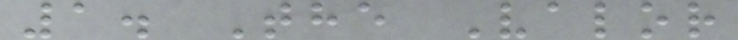1. The Valor
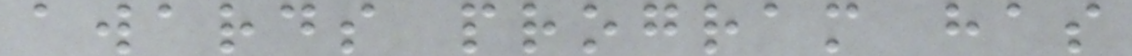awards program has
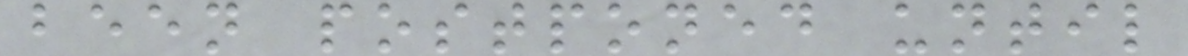been postponed until
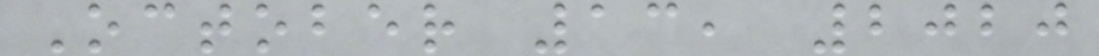October 13, 2020
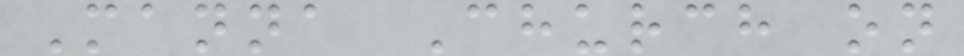Manna Church on
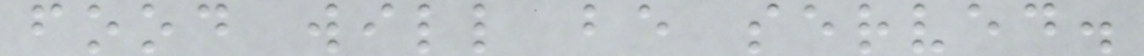food will be served.
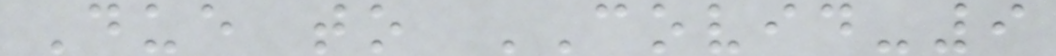Due to COVID-9
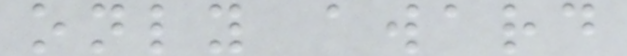only award
